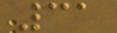31
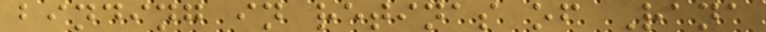binding in retinas of Rana
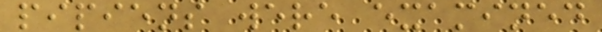pipiens were examined
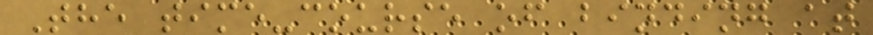The time-course of binding at
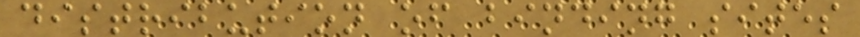distribution of binding sites
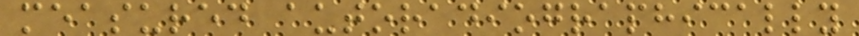measured autoradiographically
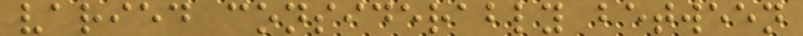varied considerably between
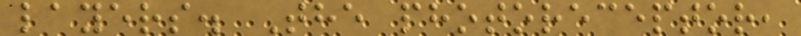layers. The photoreceptor,
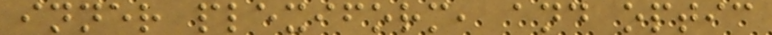inner plexiform, and optic
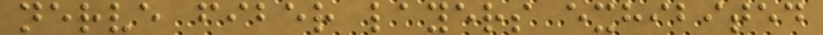nerve fiber layers exhibited
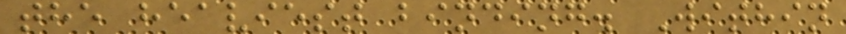the heaviest binding. Within
